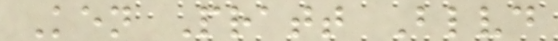Ken Pratt Blvd
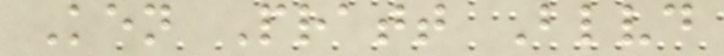Ken Pratt Blvd
